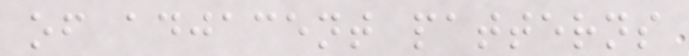of adjacent patterns
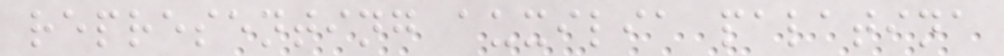representing auxilia palatina
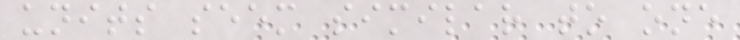units seem similar to one
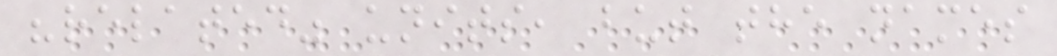"related" units, but the names
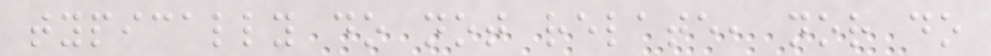typically do not relate, nor do
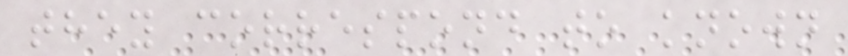they correspond to known
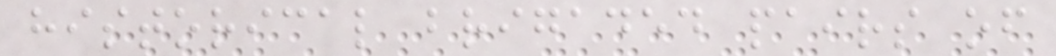historical brigaded pairs of
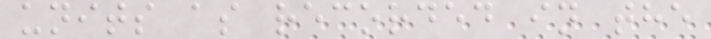units as recorded in the
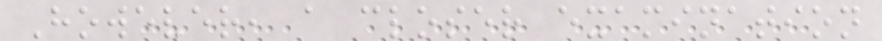However, a closer examination
